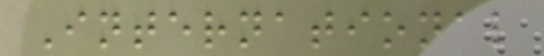International
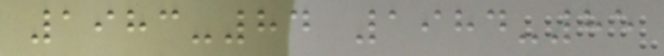1983-84 1984-85
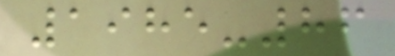1985-86
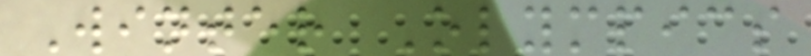Winter Olympics
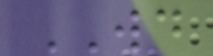WD
